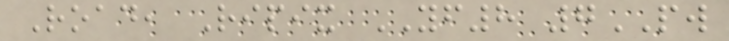Road, Ripix YF8 7PW
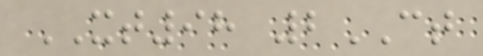XT98 2CT
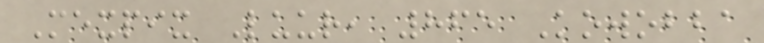Mexpix Luur, 865 Kowobba
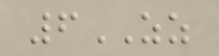6ZZ
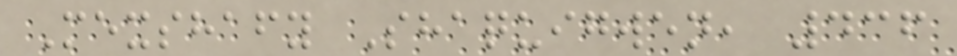Mexshafy Shaquigwen, 436
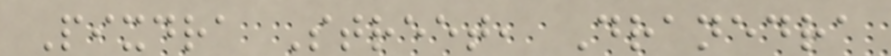Pixdra Street, Dranedra
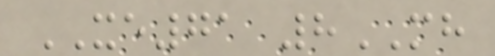XE71 8MH
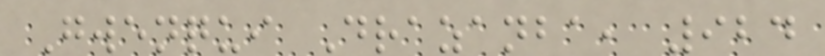Gwenqui Drazanba, 924
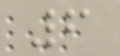6
